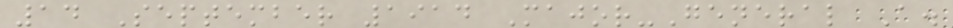14 September 1914 Major-General A.
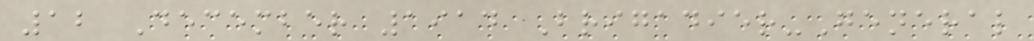12 December 1914 Brigadier-General
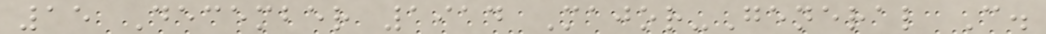15 December 1914 Major-General C.
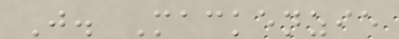J. Mackenzie
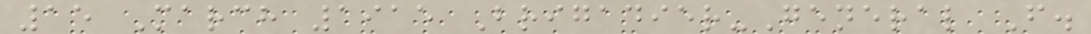15 March 1915 Brigadier-General F.
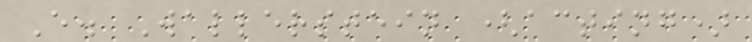E. Wallerstein (acting)
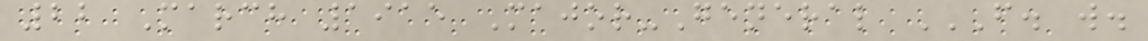22 March 1915 Major-General F. W.
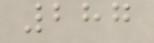287
